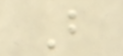B
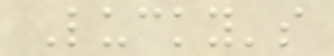Lucky's
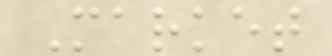Market
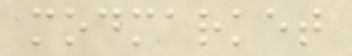modmarket
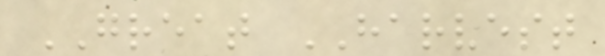GREAT HARVEST
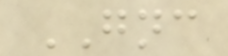GNC
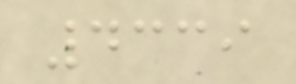4339
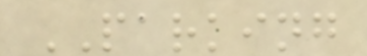PARKING
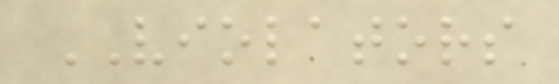VIOLATORS
